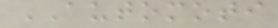AUTOMOTI
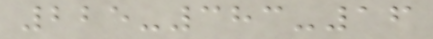225-383-16
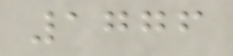1776
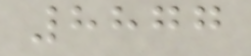8877
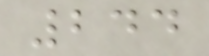244
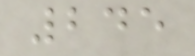245
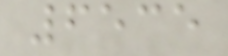6535
